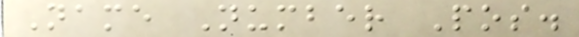Name Number Pos.
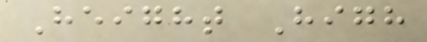Height High
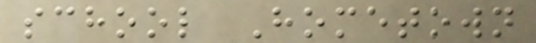school Hometown
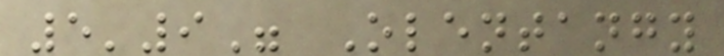5'9" Olentangy
